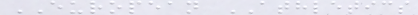EUROPEAN ATHLETICS
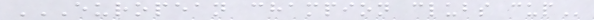EUROPEAN CHAMPION CLUBS CUP
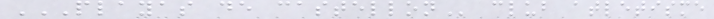PLAYAS DE CASTELLON club atletisme
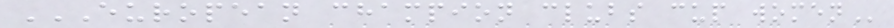EUROPEAN CHAMPION CLUBS CUP WOMEN
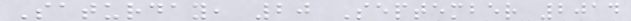Saturday, 20 September 2014
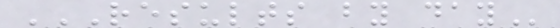RESULTS BY DAY
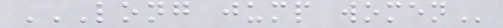LONG JUMP WOMEN
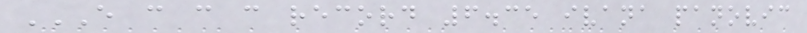E C C C RECORD 6.35 IVANA PANOVIC
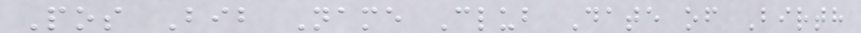Pos Bib Name Club Date of Birth
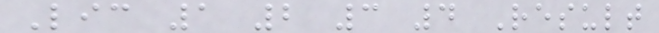Lic 1 2 3 4 Result
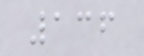136
